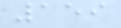159
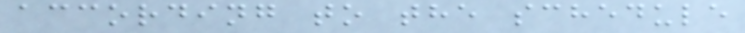according to the schedule
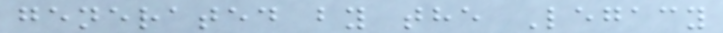generated by the Legacy
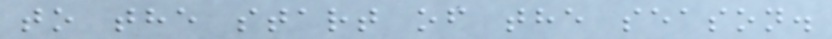to the start of the season.
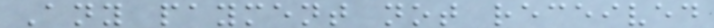Any payment not received
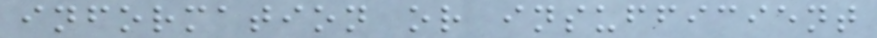information or insufficient
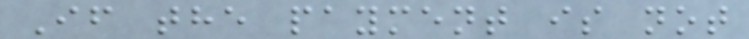If the payment is not
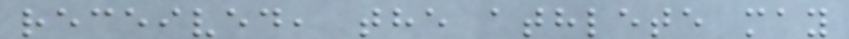received, the athlete may
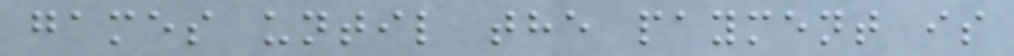games until the payment is
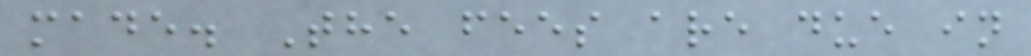made. The fees are due in
